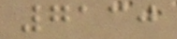7130
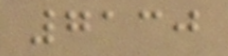7130
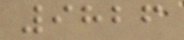9826
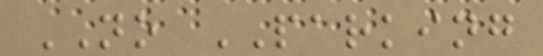NO PARKING
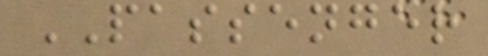PASSENGER
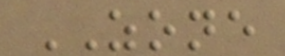ZONE
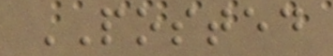POSTED
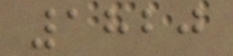1820
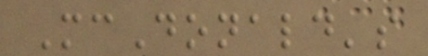McDonald's
